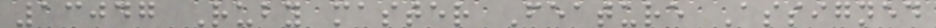13047 Ruby master Feature Assigned
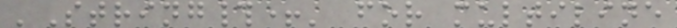'String#+' for multiline
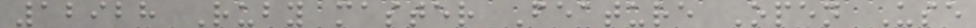12928 Ruby master Feature Open Use
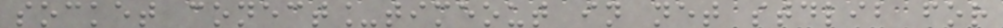socket conect_timeout in net stdlib for
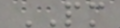PM
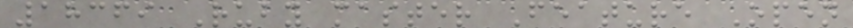18369 Ruby master Feature Open
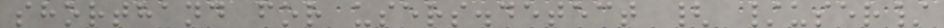shorthand for users.detect { /user/
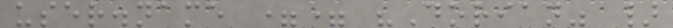user.name == "Dorian" }
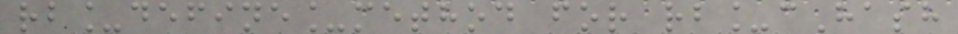rb_define_method for rb_cHash
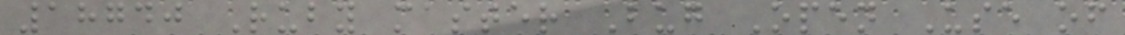18740 Ruby master Bug Open Use of
